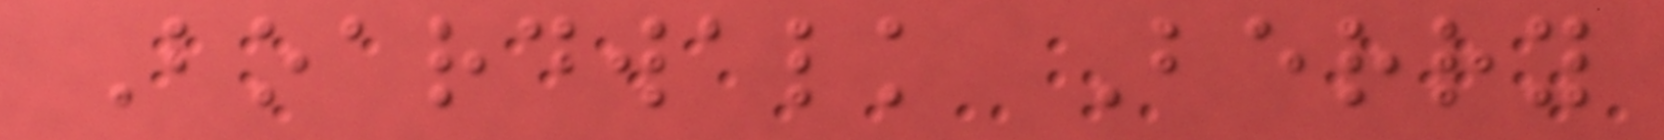Boardwalk Berry
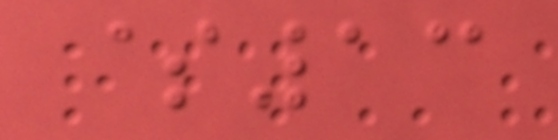$13
